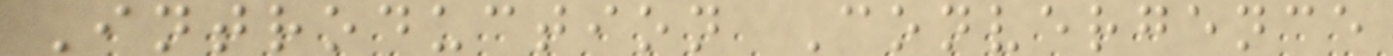Introduction Convergence
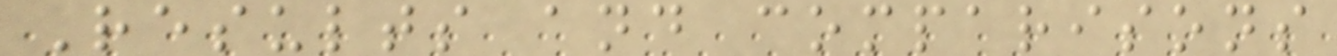Results and comparisons
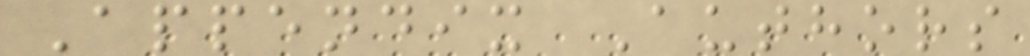Appendix Authors
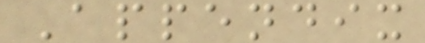Appendix
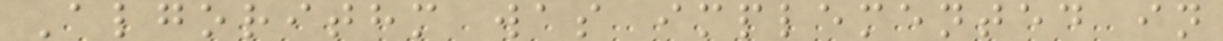Algorithm was implemented in
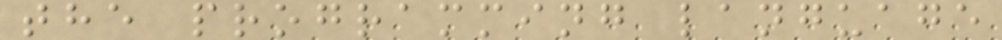the programming language
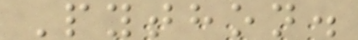Python.
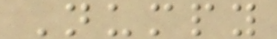Numpy
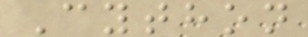Cython
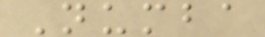Numba
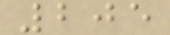205
